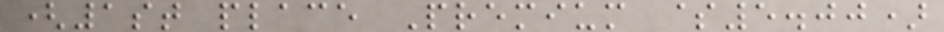(1st place Premium $5.00)
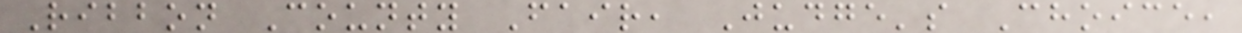Ribbon County Fair, Judge's Choice,
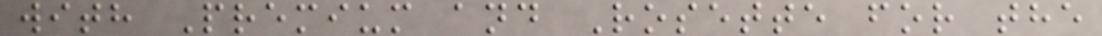with Premium and Rosette for the
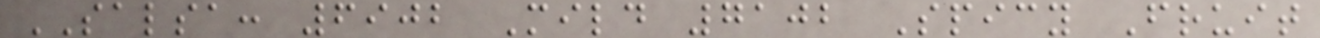SALSA: 6902 Mild 7102 Spicy Fruit
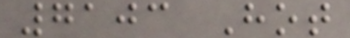7103 Hot
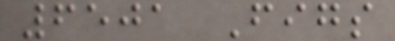6501 Figs
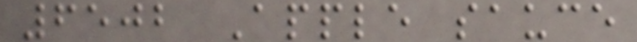6502 Apple sauce
